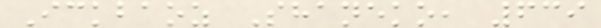Ickbaoz Shaneko, 639
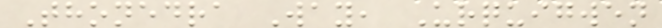Thonedra Way, Urquigwen
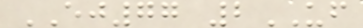EJ77 2UF
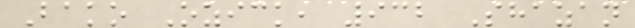Bako Ozick, 932 Shazan
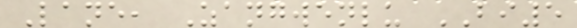Lane, Zangwenlu BI5
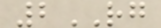2RG
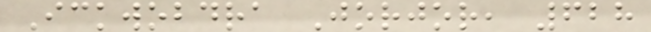Ickwobdra Jorjor, 628
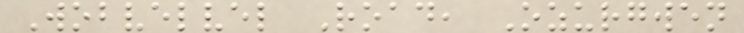Wobvelvel Road, Ozurgwen
